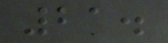21.
